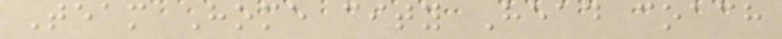Team Home city Head coach
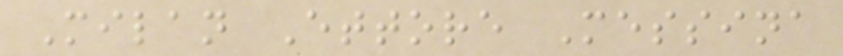Milan Ettore Messina
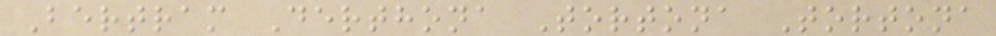Bertram Derthona Tortona Tortona
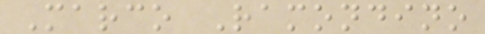Marco Ramondino
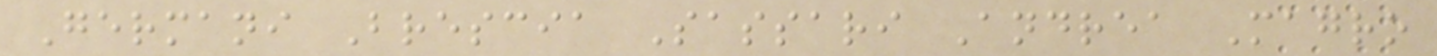Germani Brescia Sassari Andrea Magro
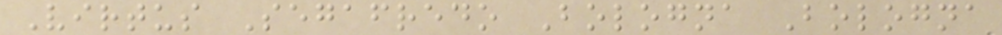Virtus Segafredo Bologna Bologna
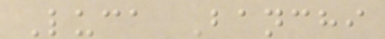Luca Banchi
